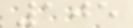105
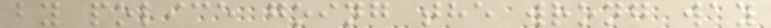by police going the wrong way
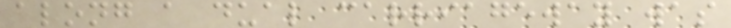along a dual carriageway was
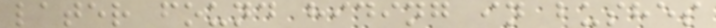later found hiding in bushes
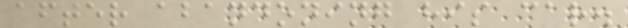after abandoning his car.
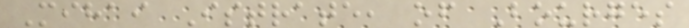Mihai Istrate, of Bourges
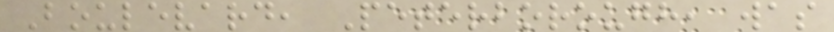Boulevard, Peterborough, was
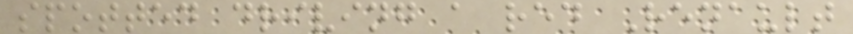spotted driving a red Renault
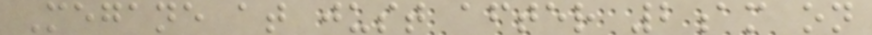Megane at just after 2am on
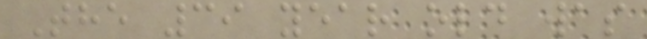The 39 year old was
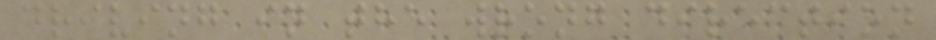driving in the wrong direction
